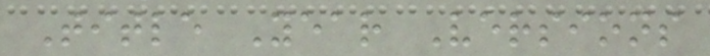Title Year Versions
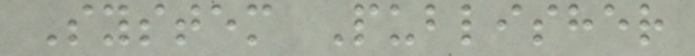System Publisher
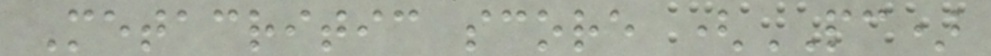Metacritic score (PC)
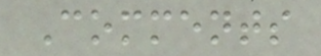Comments
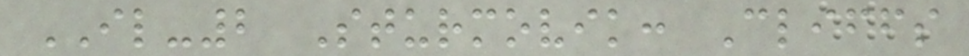IL-2 Sturmovik: Cliffs
